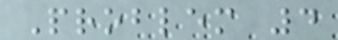Problem 4
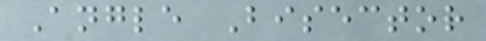Angle Bisector
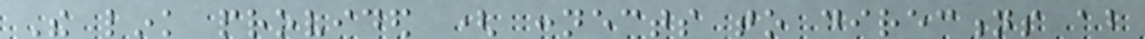The link provided ( connects to directions about
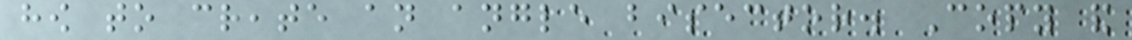how to create an angle bisector. Copy and
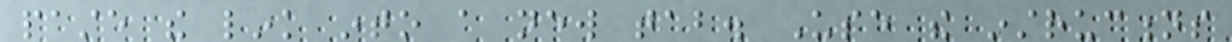paste the link into a new tab. Use the instructions
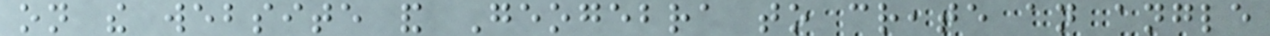on the website and Geogebra to create an angle
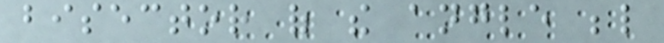bisector of the angle below
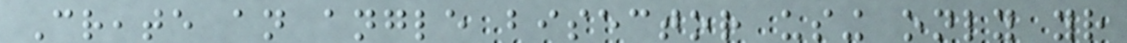Create an angle bisector using only your
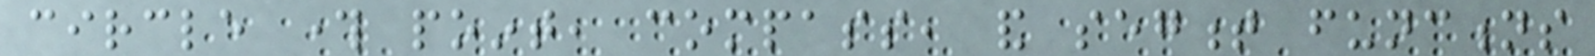circle through point, compass, and segment functions
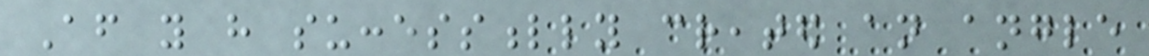After you have successfully created an angle
